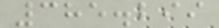385.299
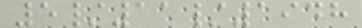5/11/1948
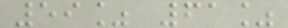59% 61%
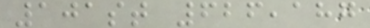101st 626,187
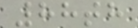88th
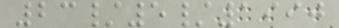23/5/1990
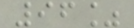96%
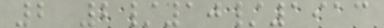2 2/10/1913
